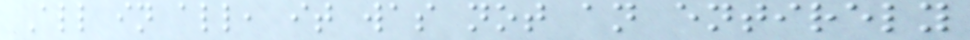All in all, it was not an entirely
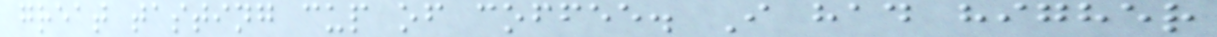great tasting cup of coffee. I had higher
